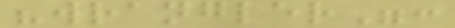"wrangler":
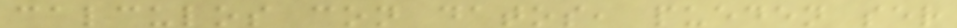calculos con datos, pueden ser
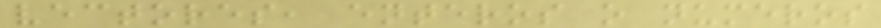vectores, enteros o numeros
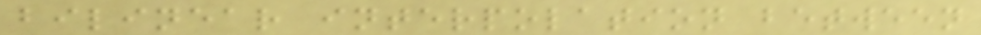bilinear interpolation between
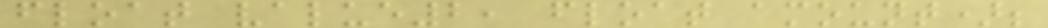float value2, float amount);
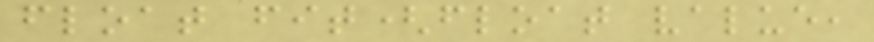float fit(float value,
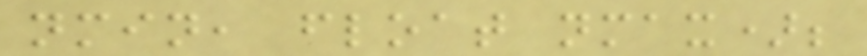nmin, float nmax);
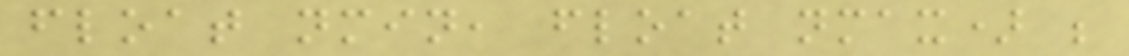float nmin, float nmax) ;
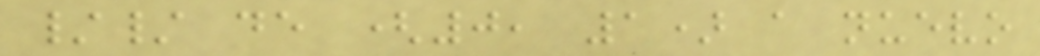// de (0, 1) a nuevo
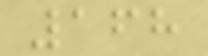168
